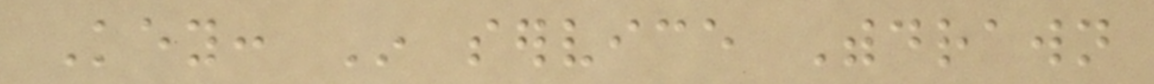Key: In service Withdrawn
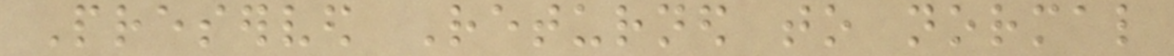Preserved Returned to normal
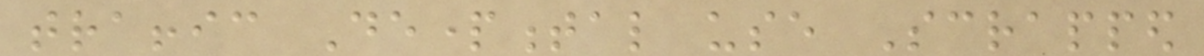traffic Departmental use Scrapped
